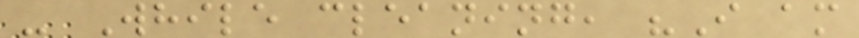- While cleaning, "I am
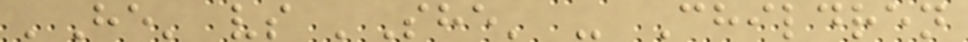'He' vs 'She' - Children
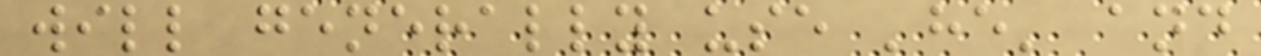will generally use 'he' and
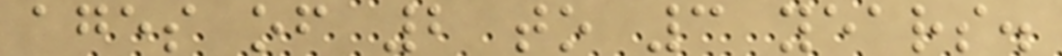ages of 2 to 3 years.
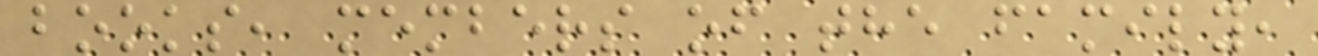books, members of the family,
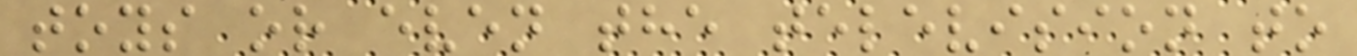toys or even the television to
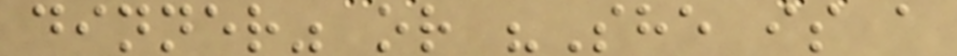dinner" or "She is a
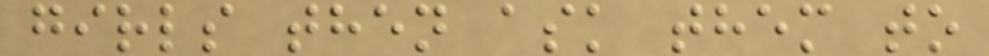girls then ask them to
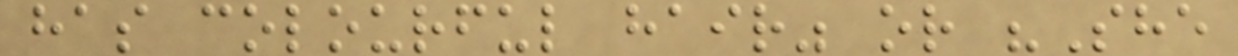has colourful hair" or "She
